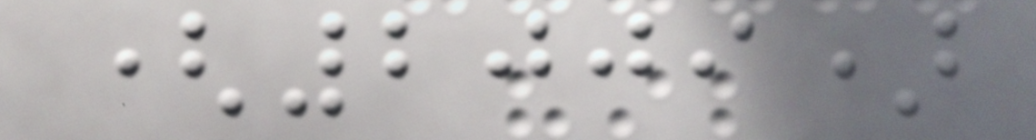(2009)
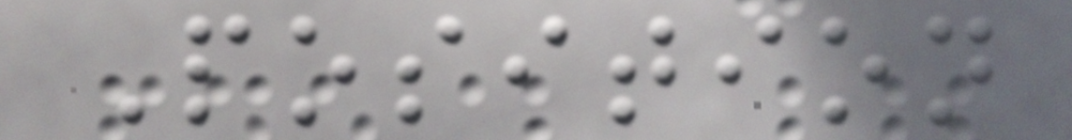Position
